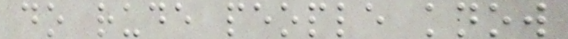do rude people know
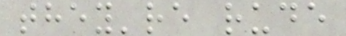they're rude
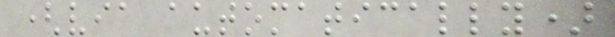(via automatically)
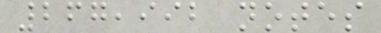267,992 notes
